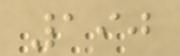190
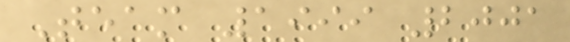Team 1999 2001
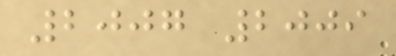2007 2009
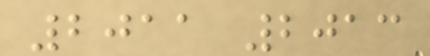2011 2013
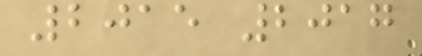2015 2017
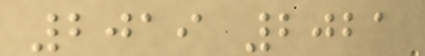2019 2021
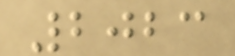2023
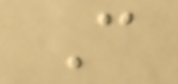C
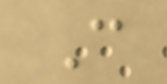C
